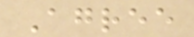Agree
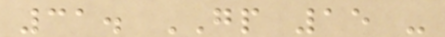31. GP 15 -
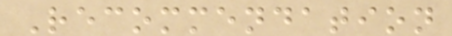Recommendation
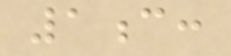1c:
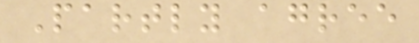Partly agree
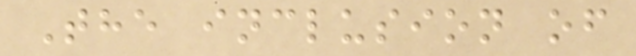The inclusion of
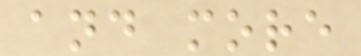and more
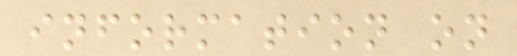information on
